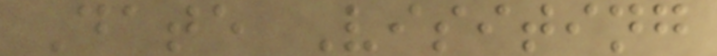Date Visiting
